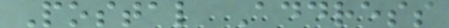Postal Address
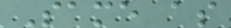Same as
